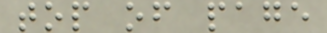top of page
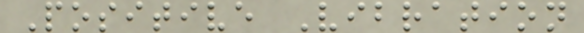Positive Vibration
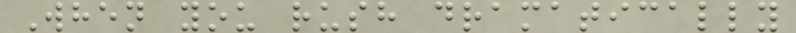When you rush dramatically
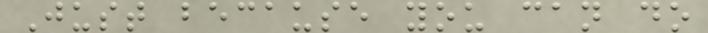Just because you can do
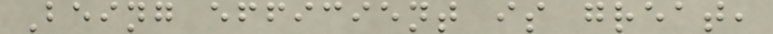Being efficient is great,
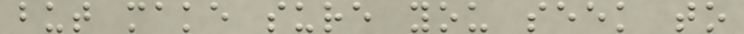but make sure you seek to
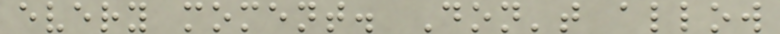every moment. Don't allow
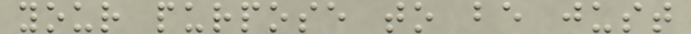your purpose to be just
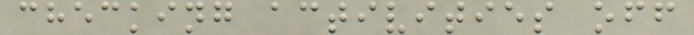checking activities off
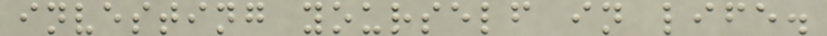investing yourself in life.
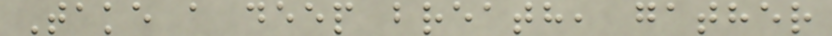Take a deep breath, gather
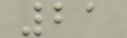21
